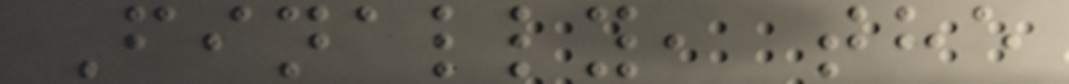Finally, the
